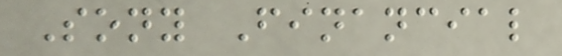Sony Financial
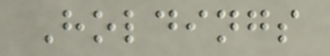Holdings
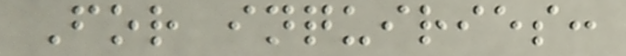For inquiries:
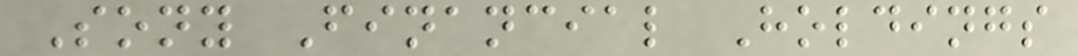Sony Financial Holdings
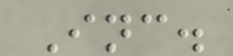Inc.
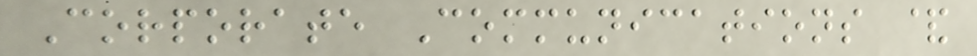Corporate Communications &
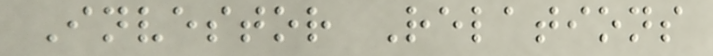Investor Relations
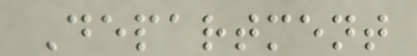Department
